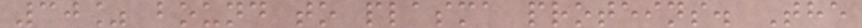30% bound to plasma proteins. The
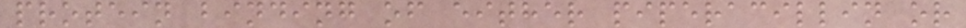protein binding of either piperacillin or
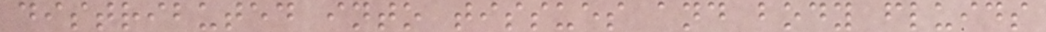distributed into tissues and body fluids
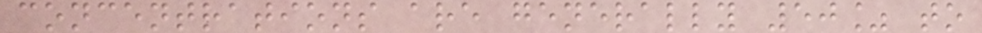concentrations are generally 50% to
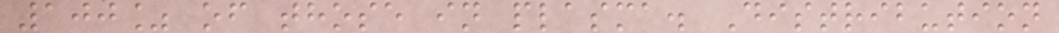100% of those in plasma. Distribution
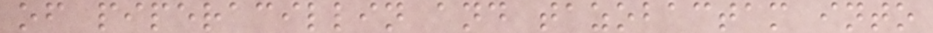of piperacillin and tazobactam into
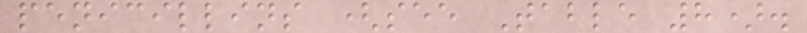penicillins (see Table 8).
